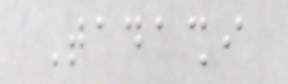Tadashi
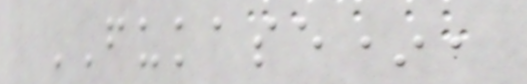FUKASE*,
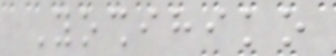Yoshihiko
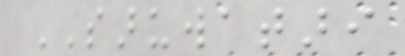SARUWATARI
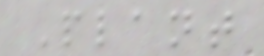Plant
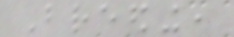Breeding,
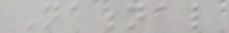National
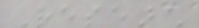Research
